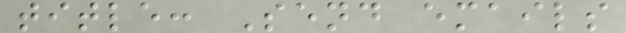title: Send emails
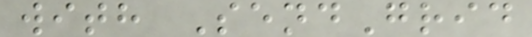with SendGrid
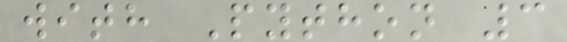with Python 3
